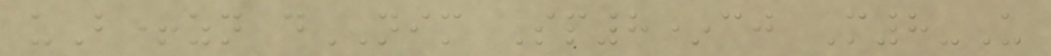uB+zn dNIM Sp8*cj M8-U
